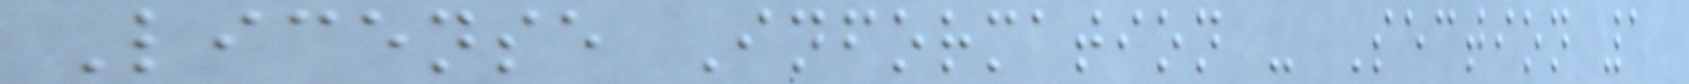License Information - Section 1
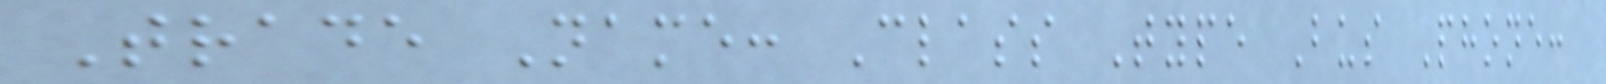Trade Name: Class Type Bus Phone:
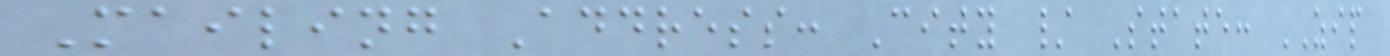Mailing Address: City / State: ZIP
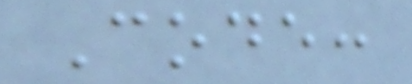Code:
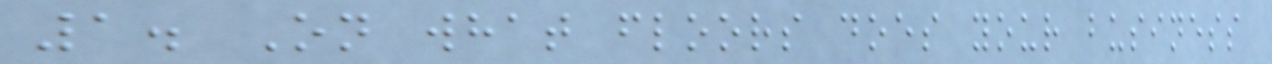1. On what floors does your business
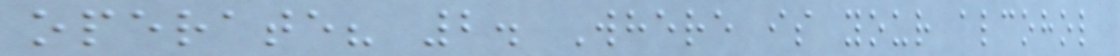operate? 2. Where is your alcohol
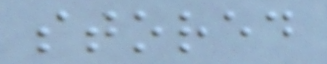stored
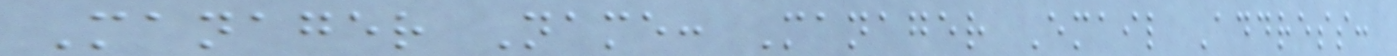Manager Name: Manager Email Address:
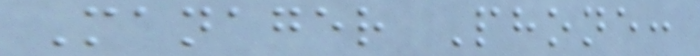Manager Phone:
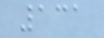131
